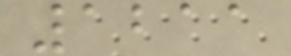1211
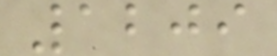1209
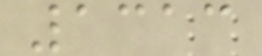1313
